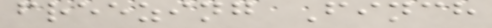freezing Finch
